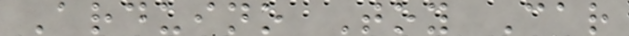Arduino Toy Car
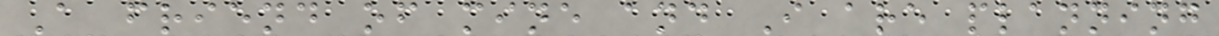A friend of mine and I are planning
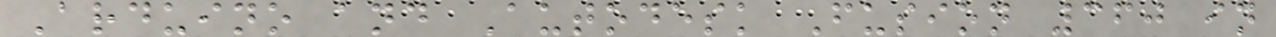Arduino and Autodesk Fusion 360 in
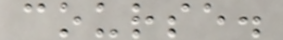course.
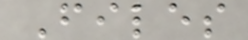Files
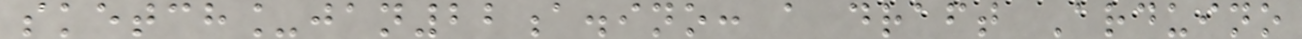sketch_jan22a.ino: a draft Arduino
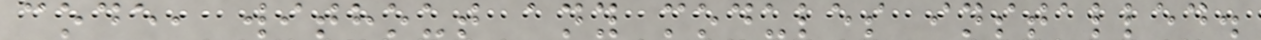code, without any modules installed.
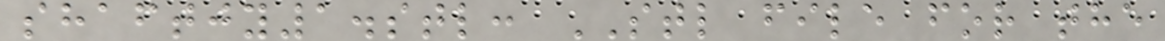shaftjy1.stl: STL file for the
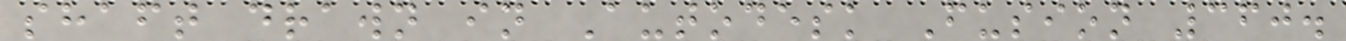shaft drawn in Autodesk Fusion 360.
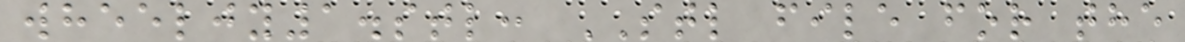wheeljy1.stl: STL file for the
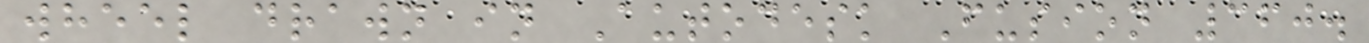wheel drawn in Autodesk Fusion 360.
